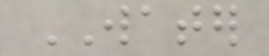WATER
